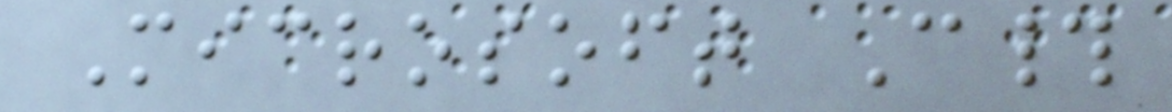Microsoft C#
